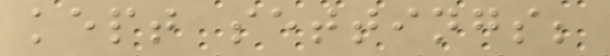kept settings;
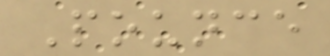Pounce
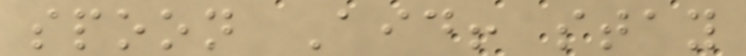spoon Aid! stay
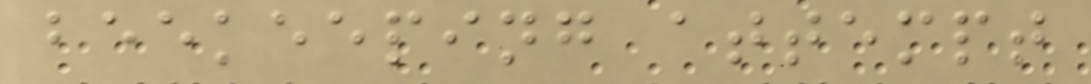beekeeping attempt
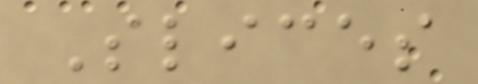Slices
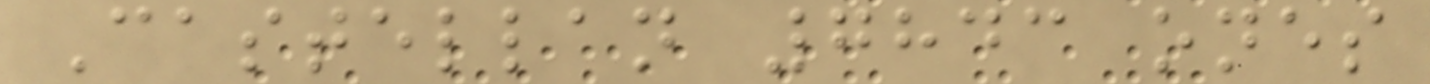Castellan 7843 ones
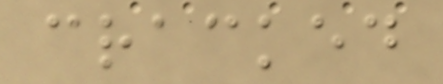cracked
